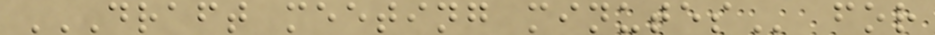DRAFT MEETING MINUTES for
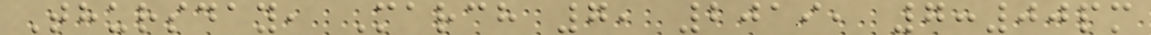Thursday, March 7, 2019, 7:00pm
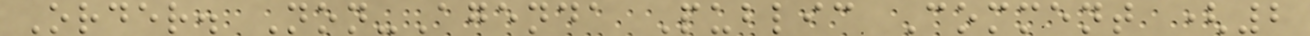Order. Non-Agenda Public Comment (2
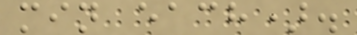min each).
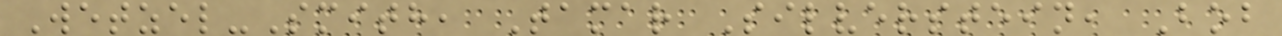Wetzel-Smith, Tamar Silverstein, Bob
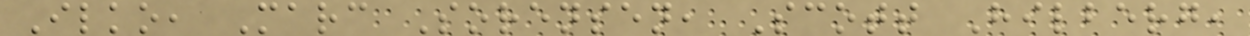Ilko, Marc Sorensen, Scott Hilberg,
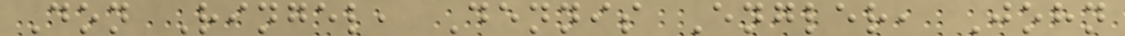Don Ringel, Dennis Engler, John
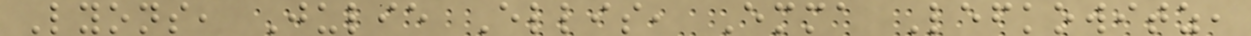Lyons, Julie Ellis, Emma Lefkowitz,
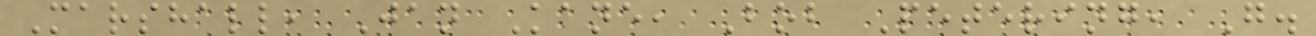Marshall, Jan Kane, Bob Petering, G.
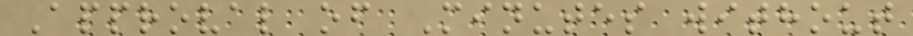Approval of Minutes without
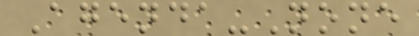Agenda-None
